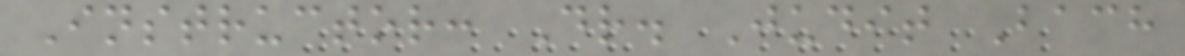Instructor: Dr. Judit Bach
